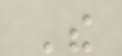The
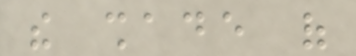the shade of
